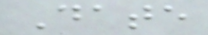Date
